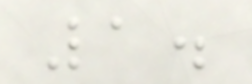1.
